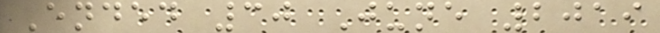Ended 30 June 2019
